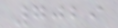7029
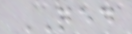QED
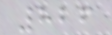826
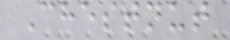Chestnut
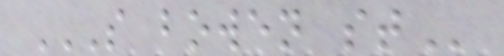S BOWEN ST
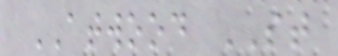ATWOOD ST
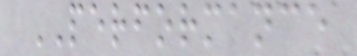PERFORMANCE
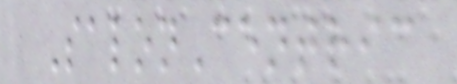SalonCentric
